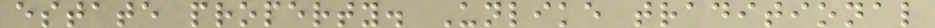estate property. Unlike traditional
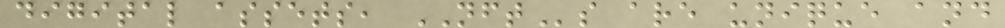digital assets, NFTs are unique and
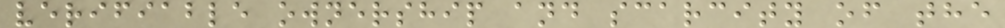verifiable ownership and scarcity of the
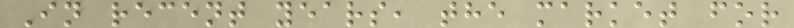In recent years, the market for
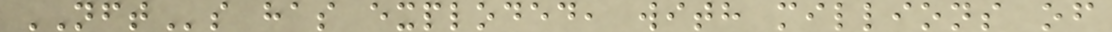NFTs has exploded, with millions of
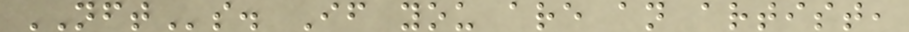NFTs. If you are an artist,
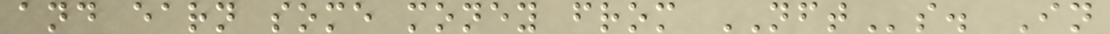and earn some money from NFTs. In
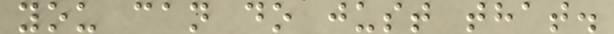you can do just that.
